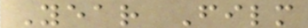Year Film
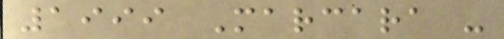1999 Marcara -
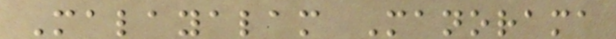Malayalam Manorama
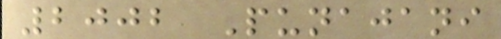2002 Punajani
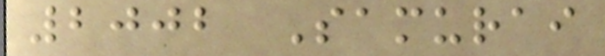2002 Samurai
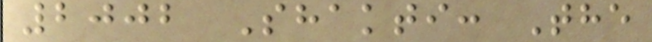2002 Shakti: The
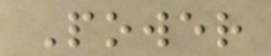Power
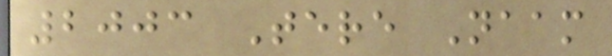2003 Tere Naam
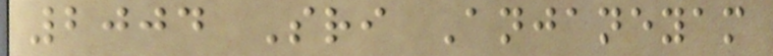2004 Sri Anjaneyam
